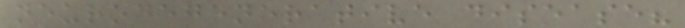neurodegenerative disease?
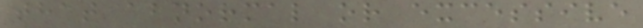that abnormal or excessive
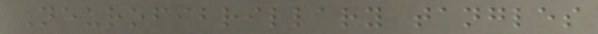Neurofibrillary tangles
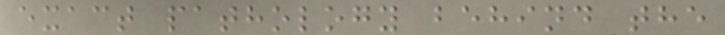exact pathology behind the
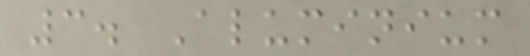3. Aluminium
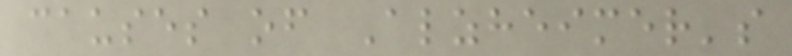causes of Alzheimer's
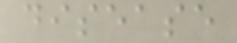disease
